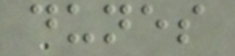dunes
